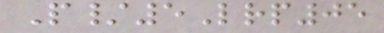P/5Lrp05
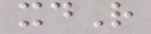xdR
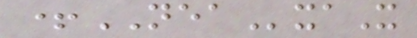+NEAxaX
